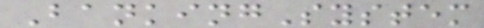BankingSystem
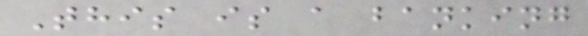This is a banking
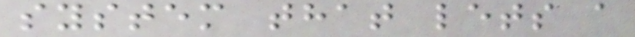system that lets a
